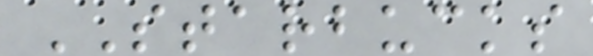STARBUCKS
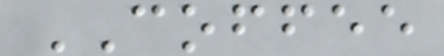COFFEE
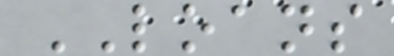LOANS
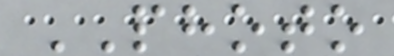PHOTO
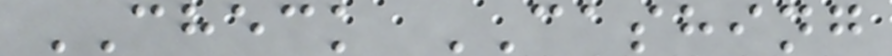CHECK CASHING
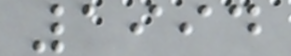1994
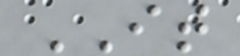IT
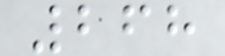268
